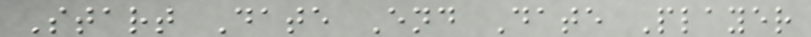Start Date End Date Player
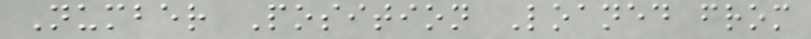Number Position Loaned from
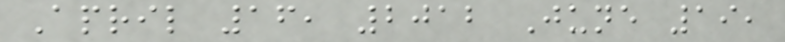April 16, 2012 June 19,
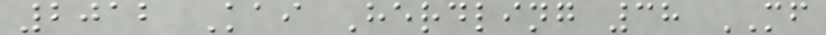2012 Kai Herdling 38 MF
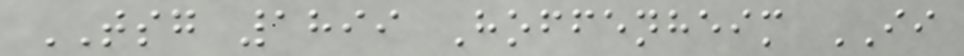TSG 1899 Hoffenheim II
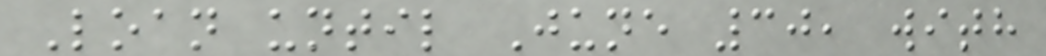Loan until June 30, with
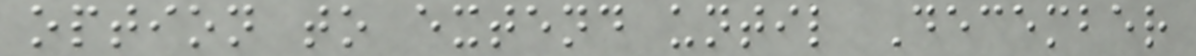option to extend until December
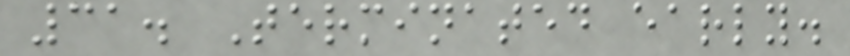31. Terminated early.
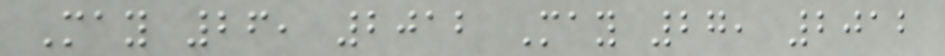May 26, 2012 May 27, 2012
